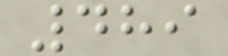489
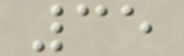35
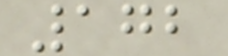172
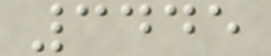3445
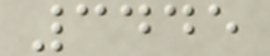3445
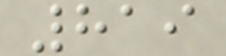819
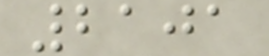2101
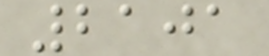2101
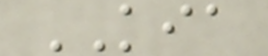KIA
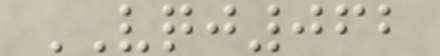VQJ062
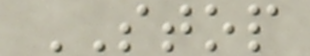STOP
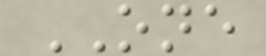ONE
